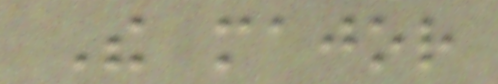The major
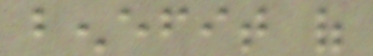benefit of
